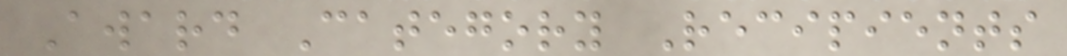Award Category Recipients
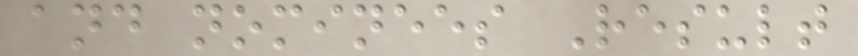and nominees Result
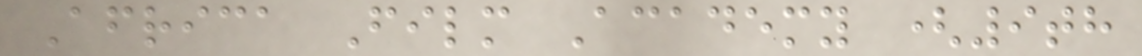Africa Film Academy (9th
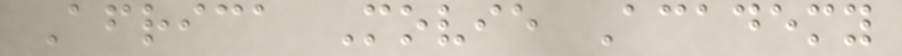Africa Movie Academy
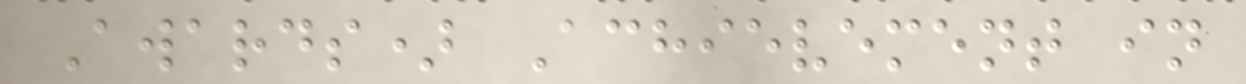Awards) Achievement in
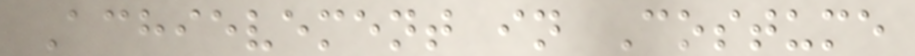Achievement in Costume
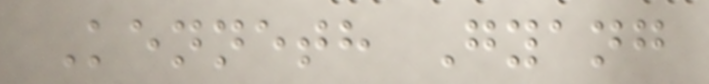Kenneth Gyang
